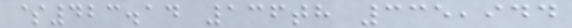$423.14 136th 335,944
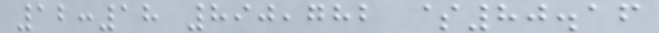12:18 890,782 $80.16
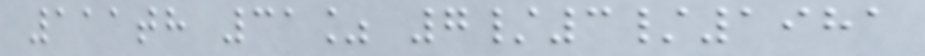111th 31% 7/3/1981
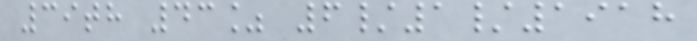39th 43% 6/1/1918
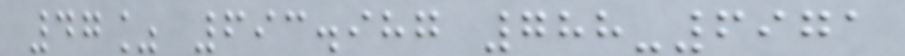47% 693.987 788-6971
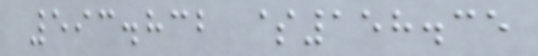593.832 $158.35
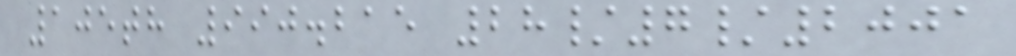105th 990.215 28/7/2001
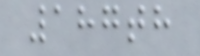187th
